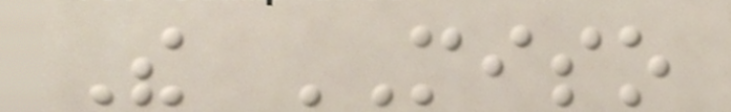The MISO
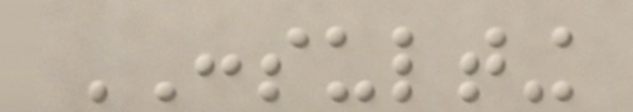CONSULTING
